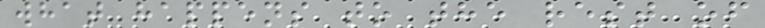what happens to the rest of
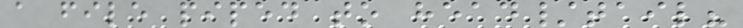a file piped to head/tail?
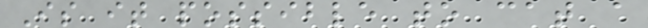Is it possible to cat a
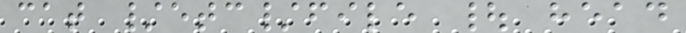cat /etc/file | head
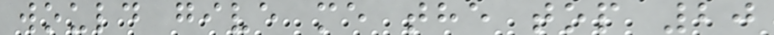would give me the top 20
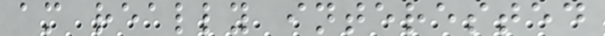am really interested
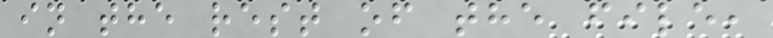in the rest of the file,
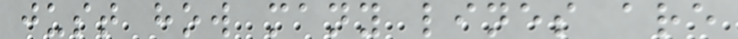just how many lines are
